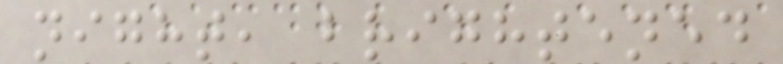night, brightened
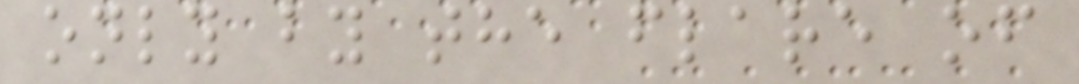only by the flare of
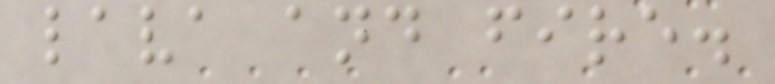lava and fire.
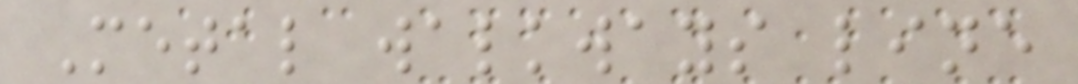Metal walkways line
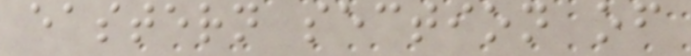eastern section of
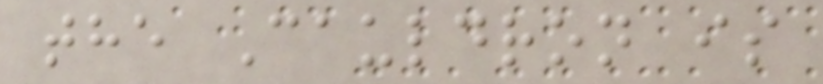the Cauldron is
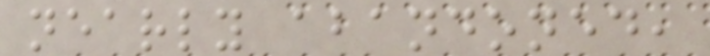nearly abandoned,
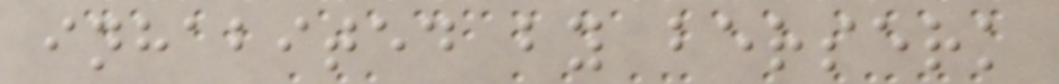inhabited by berserk
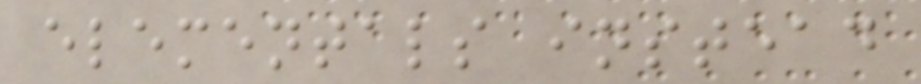elementals instead
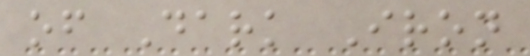of Dark Iron
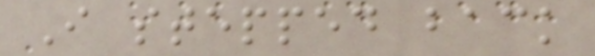I stepped back
